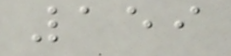159
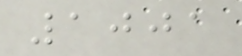1001
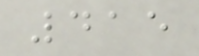415
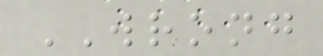WRONG
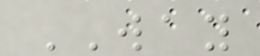WAY
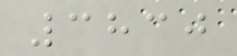3830
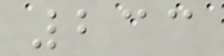233
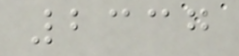2337
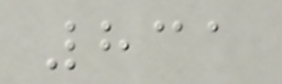831
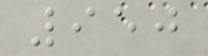950
